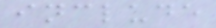include
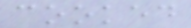cooked
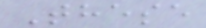These
